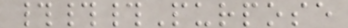###Purpose
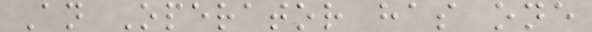An Operator has one
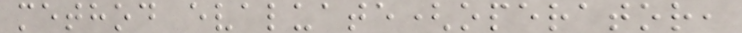method evaluate(operator,
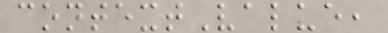contextValue,
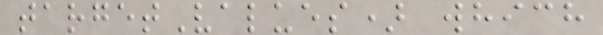targetValues) which
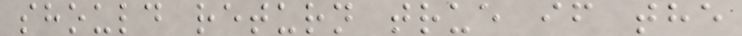should return true if the
